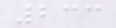233
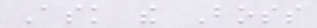Ask the Boss
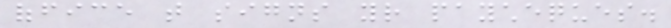office that signs your paycheques.
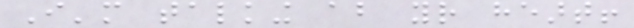I'm talking about your heart!
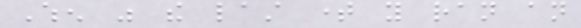When was the last time you ran an
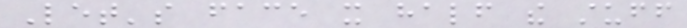Let's face it half the stuff
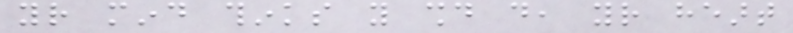your mind thinks you should do, your heart
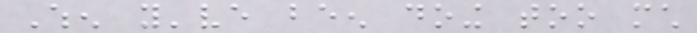When you've been doing too much
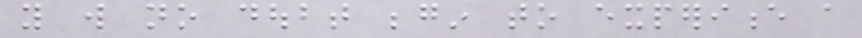you will no doubt begin to experience a
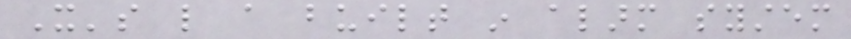It's like a built in alarm system
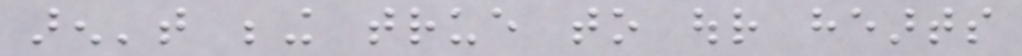aren't being true to our hearts
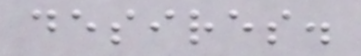desires.
